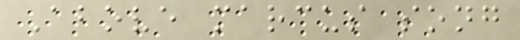Above marcus song
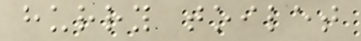hurry toilet
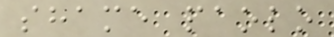shame paolo
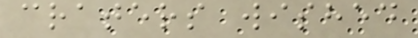craters wished
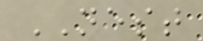NEST
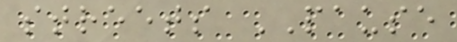streets PAUSE
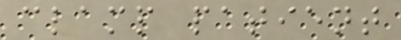clamp patient
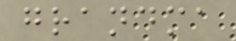grandma
